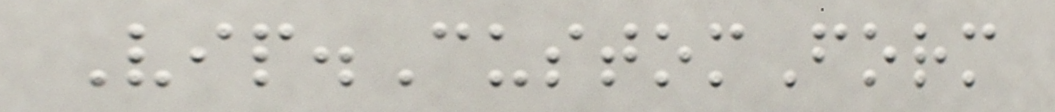Vip.CustomForm
